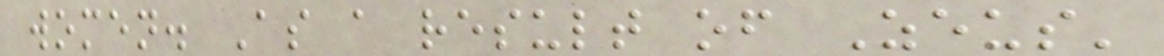women. As a result of Zeus'
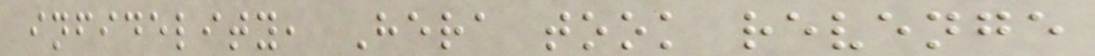infidelity, Hera took revenge
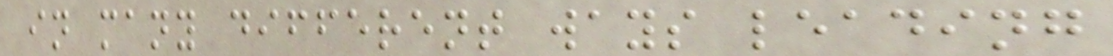in many different ways leading
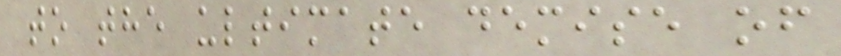to the ultimate demise of
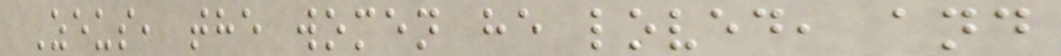Zeus, the women he loved, and
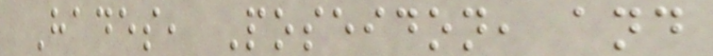Hades, Poseidon, and
